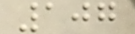107
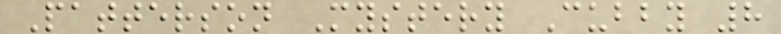Patterson Mystery Cubby 8
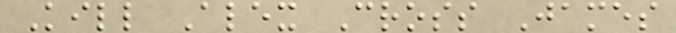Kill Alex Cross James
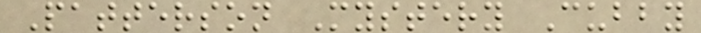Patterson Mystery Cubby
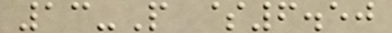13-P $6.50
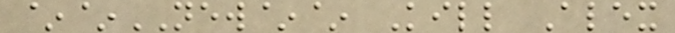~~NEW~~ Kill Alex
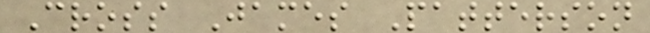Cross James Patterson
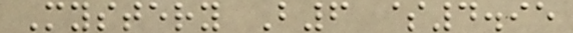Mystery B6 $4.95
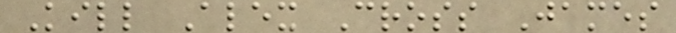Kill Alex Cross James
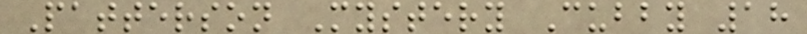Patterson Mystery Cubby 18
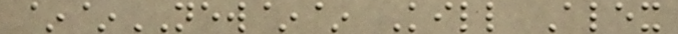~~NEW~~ Kill Alex
